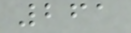261
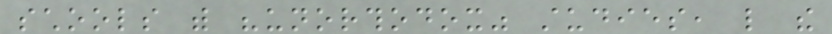schools with "unorthodox" studies, like the
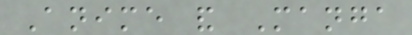Anime and Manga
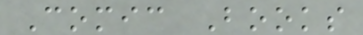Comic Books
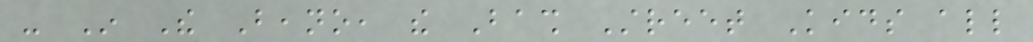- In The Beano, the Bash Street Kids all
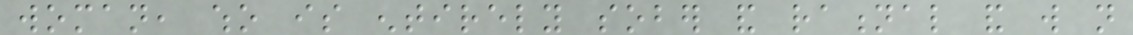woman, who is entirely sober and rational and will not
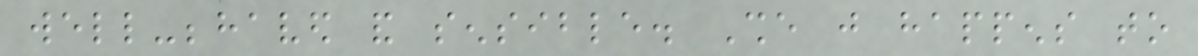well-behaved and sensible. She just happens to
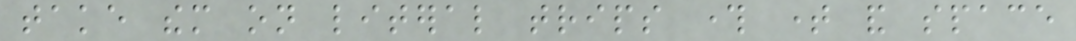take them on literal trips through time and space
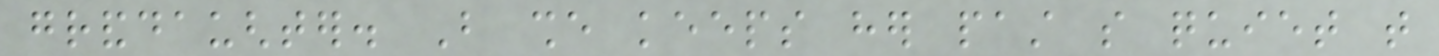granddaughter. But she keeps her past so quiet that
